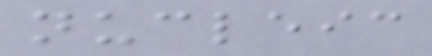nucleic
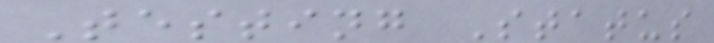Testing Status
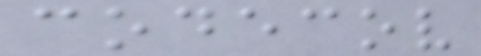codecov
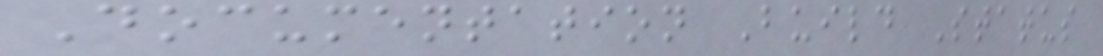Documentation Build Status
